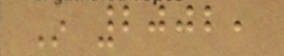In 2002,
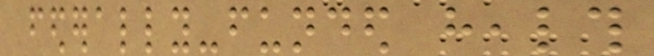federally-funded health
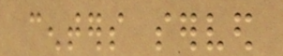centers served
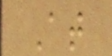At
